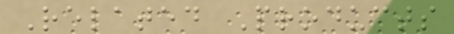Related Products
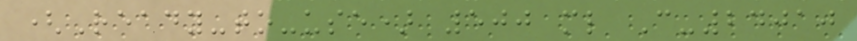(Ready-to-use) 500 ml C-24010
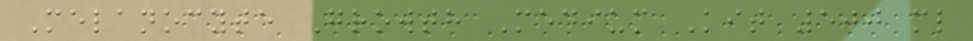Melanocyte Growth Medium Kit 500 ml
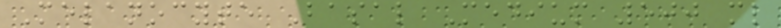Melanocyte Basal Medium 500 ml
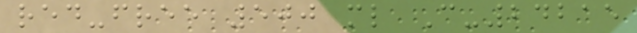red-free 500 ml C-24215
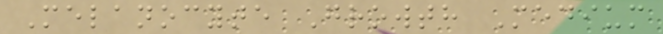Melanocyte Growth Medium
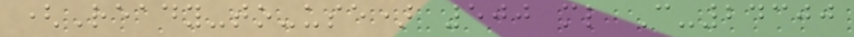(Ready-to-use) 500 ml C-24300
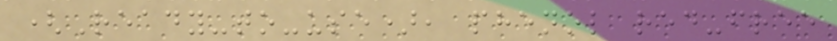(Ready-to-use), phenol red-free
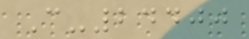C-24400
